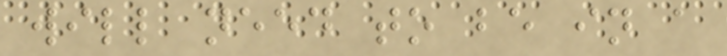will need to be in a
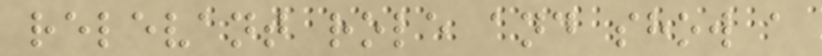relevant role and show a
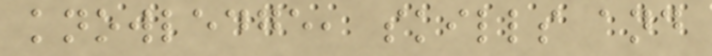knowledge, skills and
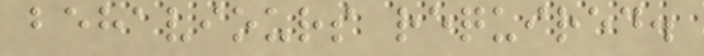behaviours required.
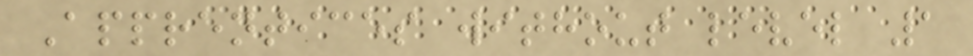Apprentices without level 1
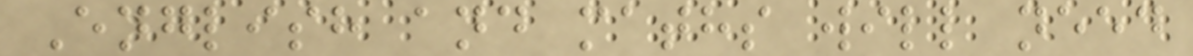English and maths will need
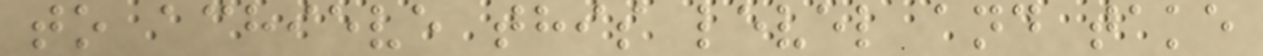to achieve this level and take
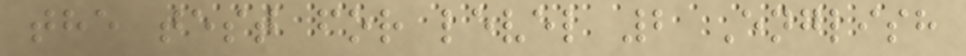the test for level 2 English
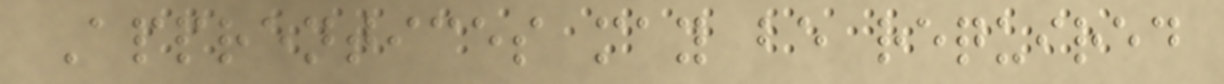Apprentices may be required
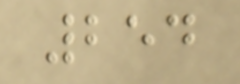254
